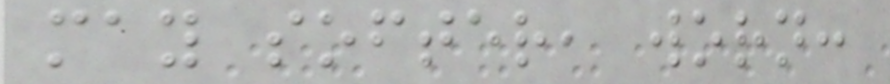may softer, worn:
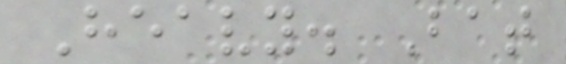Heavy. Bat
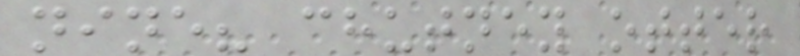nine? chutney otter
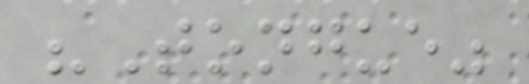"Tongue"
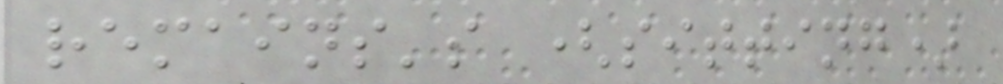remains's (sitting)
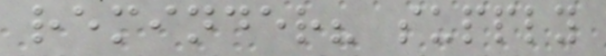reminder? supply
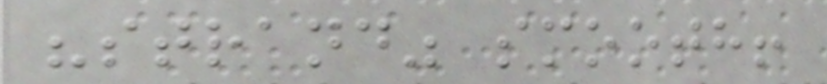"strand" smooth!
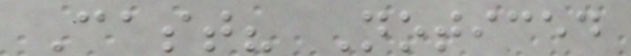Cast? Noticed
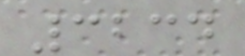3234
